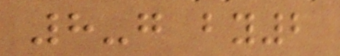8-g by2
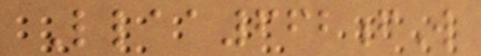Llaa662fW
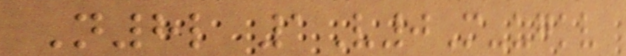N8l 1V0M-ugkv
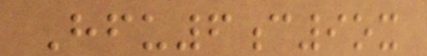Hfu6c9ox
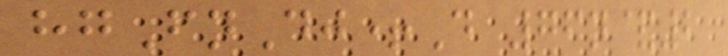hgFnDj+D 76n&2
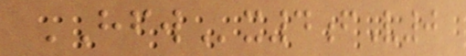HFWx4fV0
